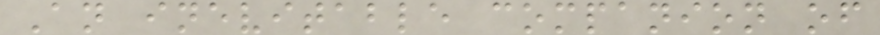An inevitable companion of
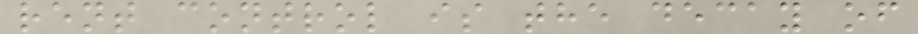rent control is the decay of
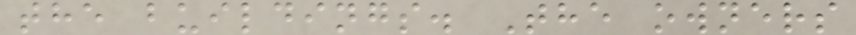the buildings. The owners
